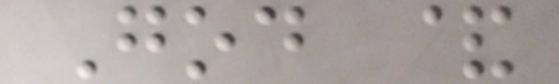God &
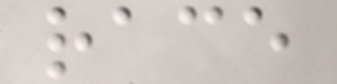race
